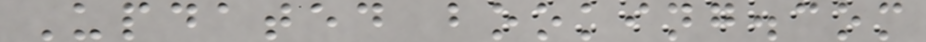Updated booking.com
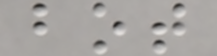bot
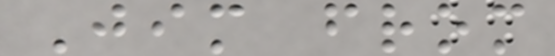Jim from
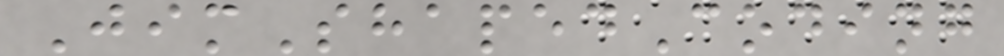JimShapedCoding
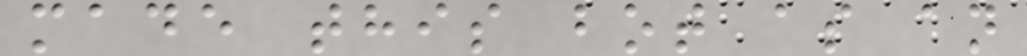made this bot as an
